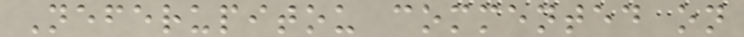Neferupitou commented on
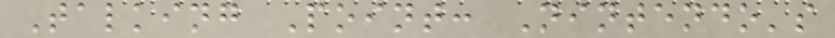Talking Point: Nintendo's
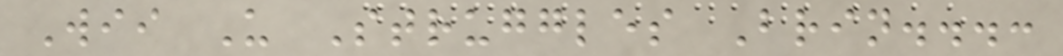Wii U Struggles Brin...:
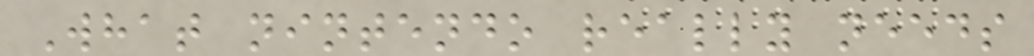What nintendo really needs
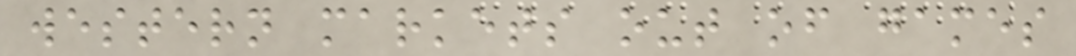western markets out of games
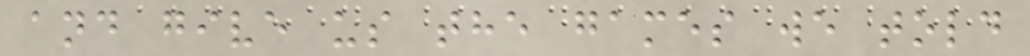and give us the games we told
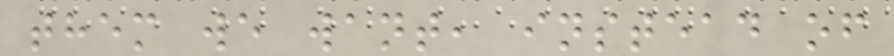them we want, instead of
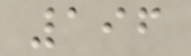196
